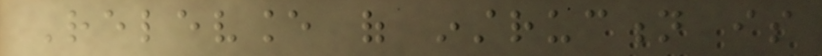Relevance of instruction is
